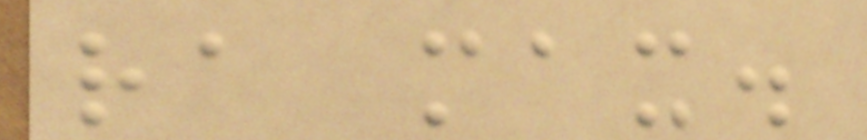ra max.
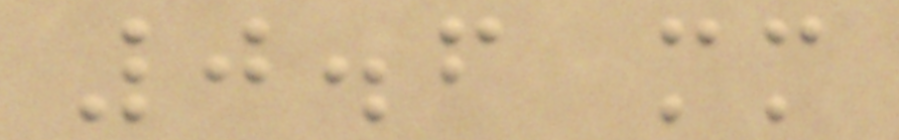0.6 mm
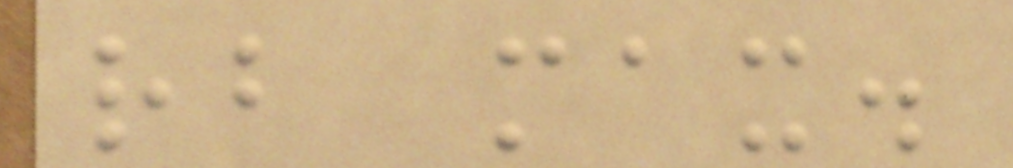rb max.
